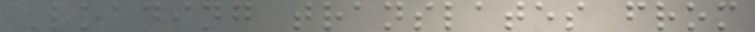Loading translates from
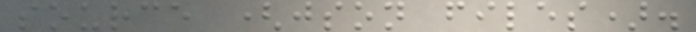source (json files).
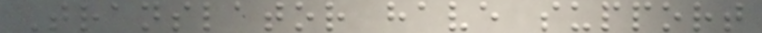Translator have support
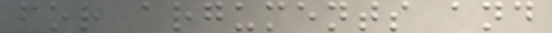for arguments and
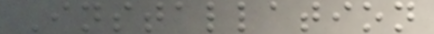Installation
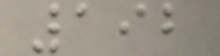192
